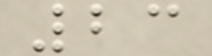23
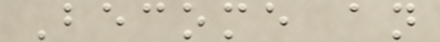Become an
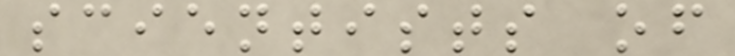scientists of
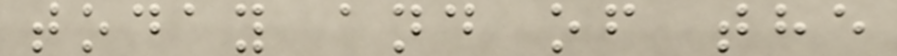today and of the
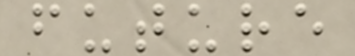future
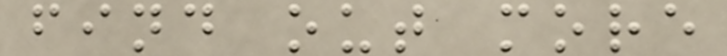find out more
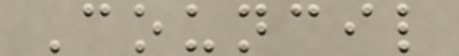Council
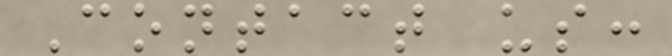Contact us:
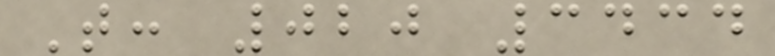T: 020 3434
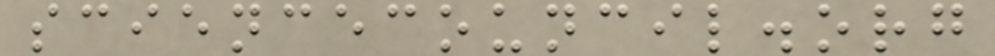sciencecouncil.org
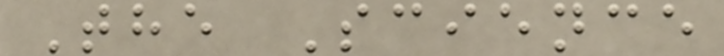The Science
